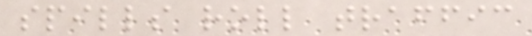spills roll traffic
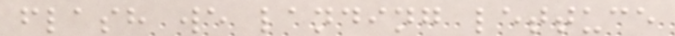flash we landing lettuce
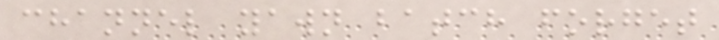channel yawn batch forget
